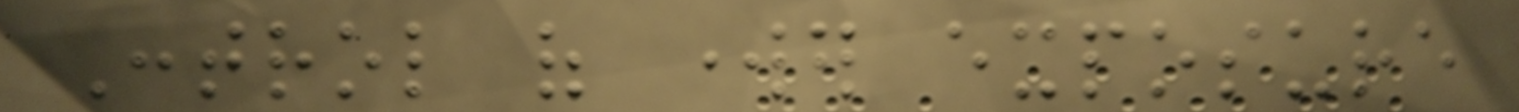Control of worker exposure
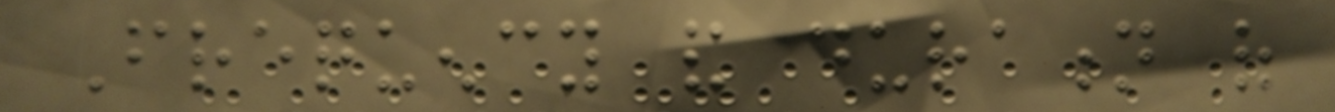Frequency and duration of
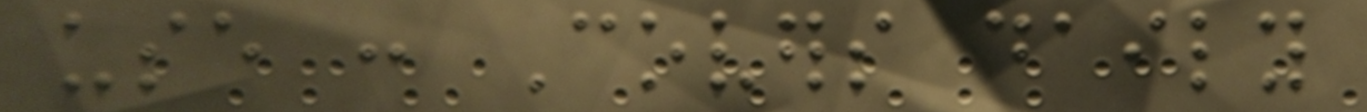use : Covers daily
